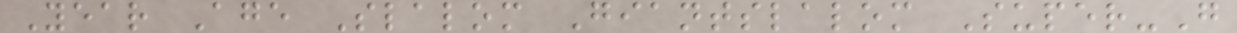Year Age Slalom Giantslalom Super-G
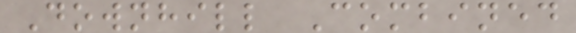Downhill Combined
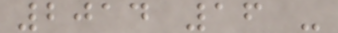2014 16 -
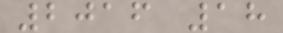2016 18
